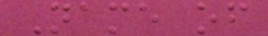Name of
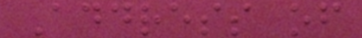Address of
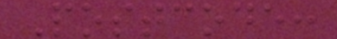Postcode:
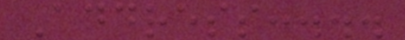Address:...
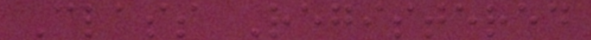Class Registered
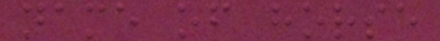name of horse
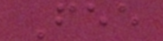Fee
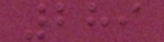289
